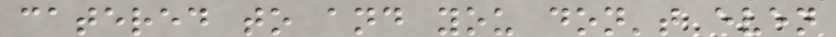catered to and you don't even
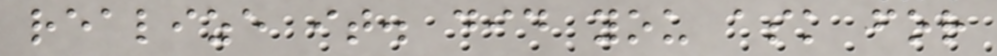realize it. did you ask for
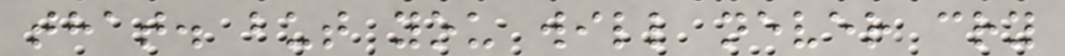that. but you will never cry
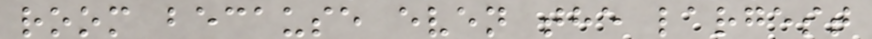room because even the largest
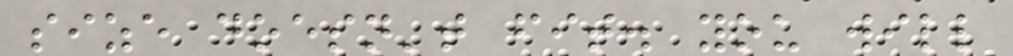size doesn't fit. you will
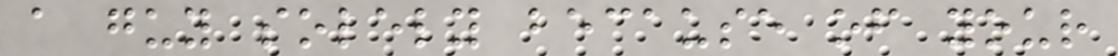a guy solely because of your
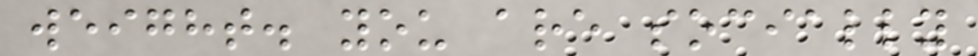weight. you are socially
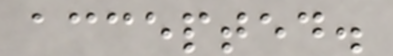accepted.
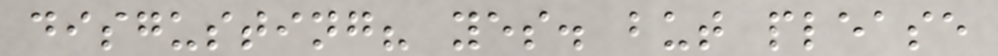disgusting? yes. but please
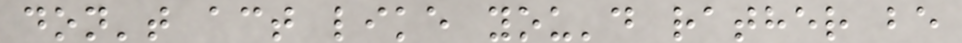don't act like you'd rather be
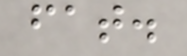fat.
